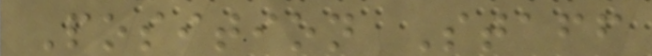Position Staff
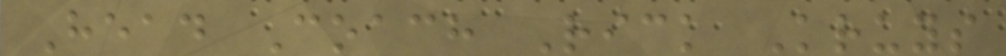Head Coach Rick Kruys
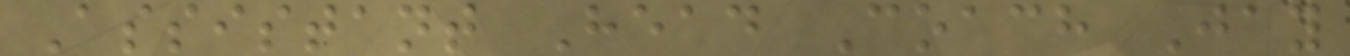Assistant Head Coach Jay
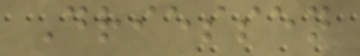Driessen
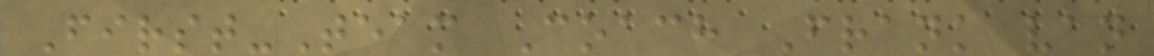First-Team Coach Frank van
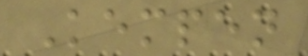Kempen
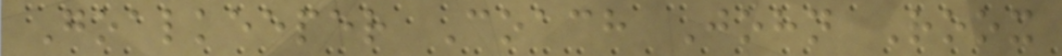Goalkeeper Coach John Roox
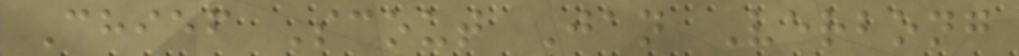Chief Scout Jan Verbong
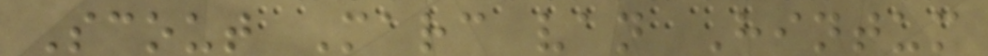Scout Marc van Hintum
